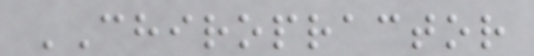CHIROPRACTOR
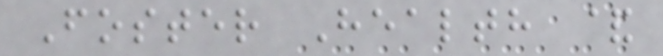Foster Health &
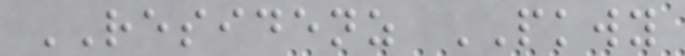RESIDENZ PKWY
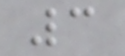3
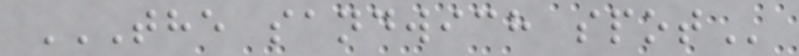THE SANDWICH SPOT
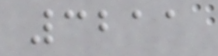3211
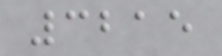3215
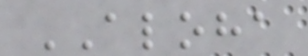ALOHA
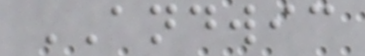ANDWIC
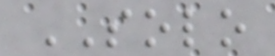SOLO
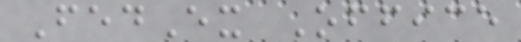FedEx Office
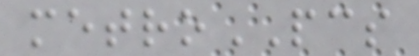metroPCS
